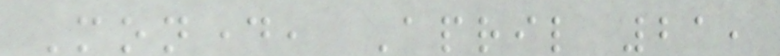Monday, April 21,
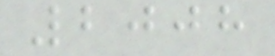2008
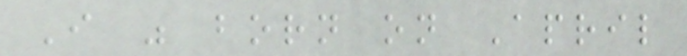I was born on April
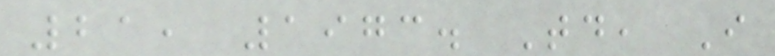21, 1973. Today, I
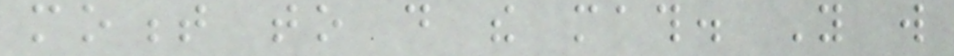moment to do the math. You will
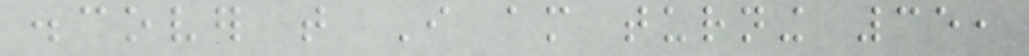discover that I am turning 35,
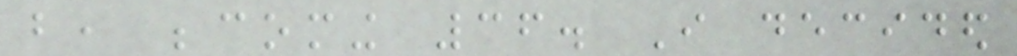but, becoming 36. I decided
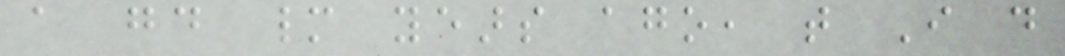a good many years ago, that I do
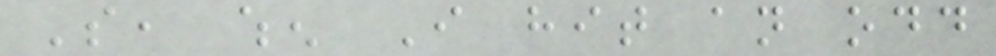So, when I hit an odd
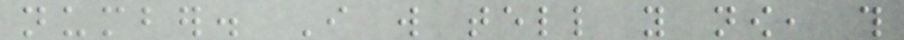number. I will tell you now, this
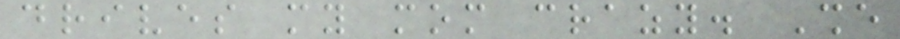drives my mom crazy. She
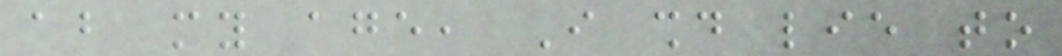about my age, I should lie to
